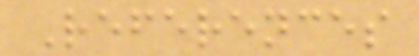References
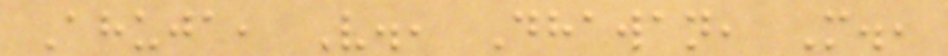Ahuja, V., Dhawan, M.,
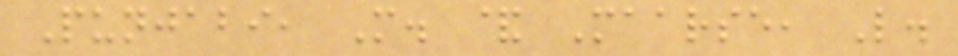Punjabi, M. & Maarse, L.
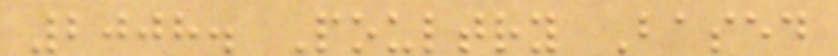2008. Poultry Based
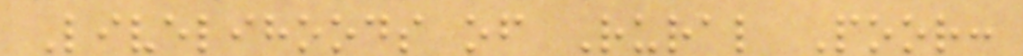Livelihoods of Rural Poor:
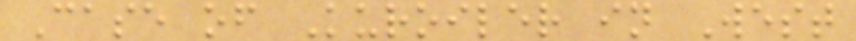Case of Kuroiler in West
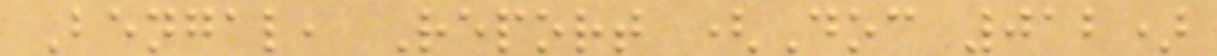Bengal, Report (Doc 012)
